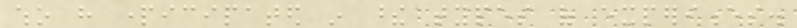who have participated in these types of experiences.
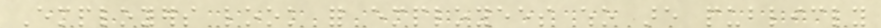Employers look for employees who are publicly
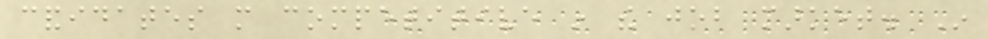candidates more competitive in the job market. In
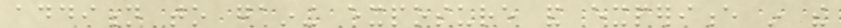addition to gaining exposure and experience in the
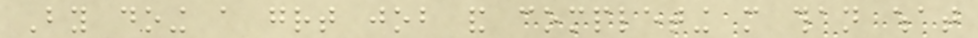By doing a great job and completing more than what
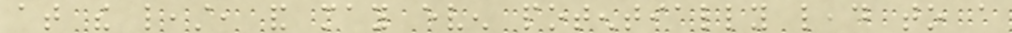at the least, and may even potentially lead to a
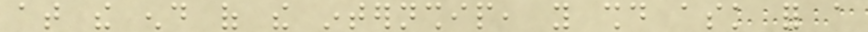at the end of the internship, you should ask for a
